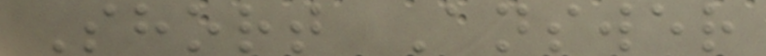Short Answer
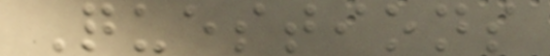Questions
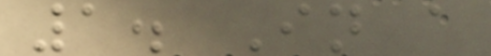1. In a
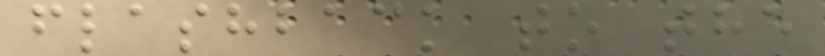flashback to the
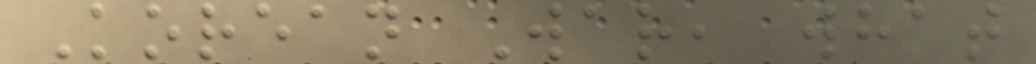Korean War, what
